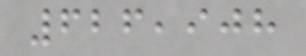626,908
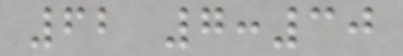62 7:30
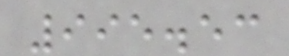995.53
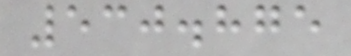530.875
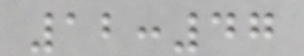12:47
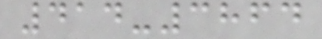414-3864
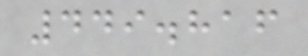449.816
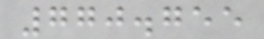770.755
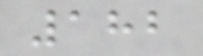182
